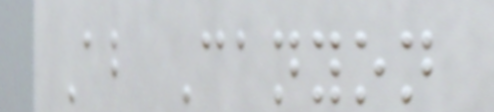About Canyon
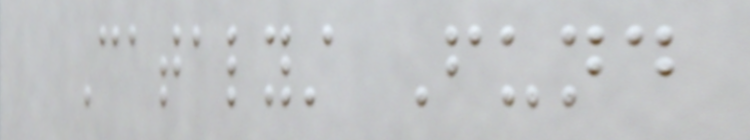Catalyst Fund
